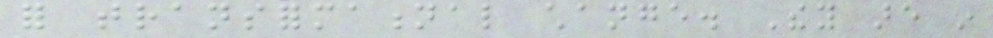for transformational change. They are in
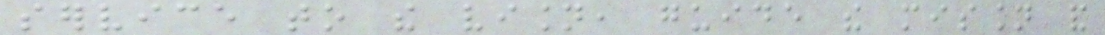service to the vision, guide the mission and
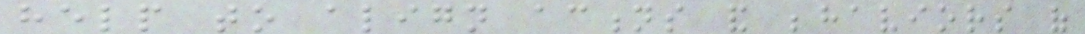help to align actions and behaviors of
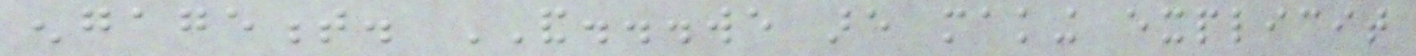engagement. AND...we are making explicit
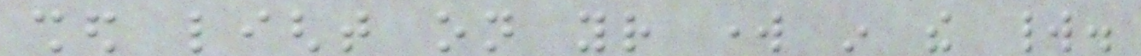shed light on your work in the world.
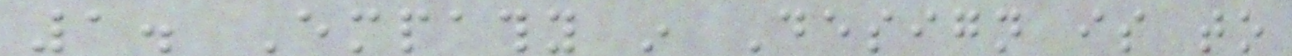1. Empathy in Design is to
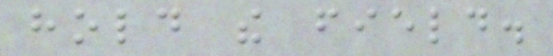hold the field.
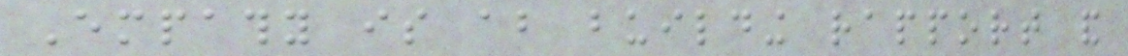Empathy is about building rapport and
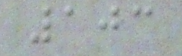103
